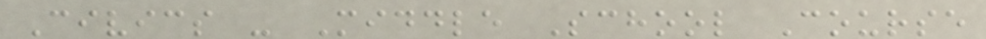Civics - Middle School Course
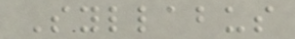Syllabus
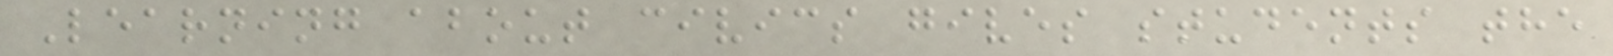Learning about civics gives students the
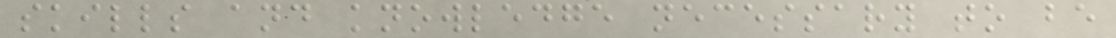skills and knowledge necessary to be
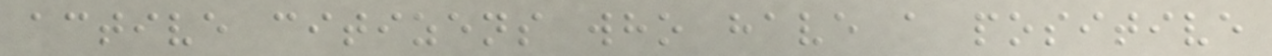active citizens who have a positive
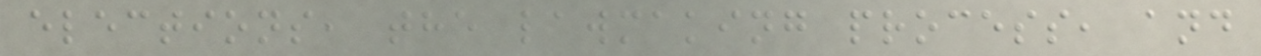elections, the lawmaking process, and
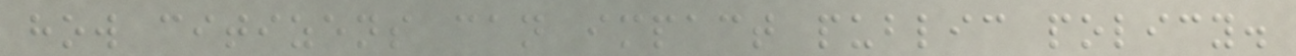how citizens can impact public policy.
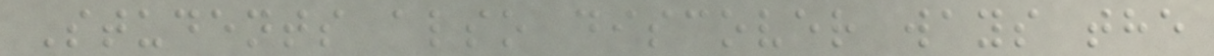Students also discover ways the
